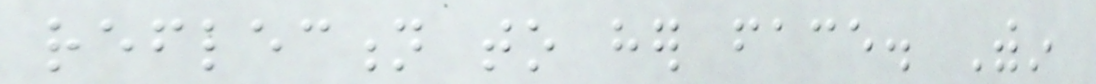reflection to her face. Within
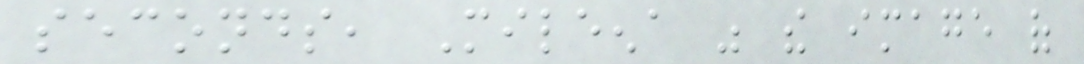seconds, Mileena was the image of
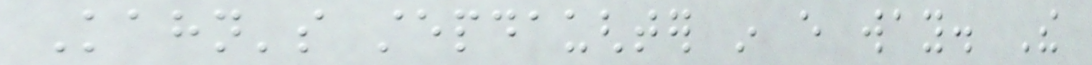Kahn's stepdaughter in every way. The
